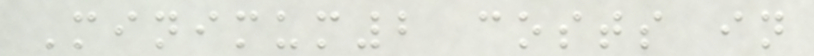Minimum2 costs in
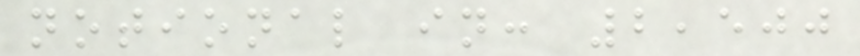notional in: 2,500
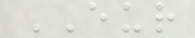EUR
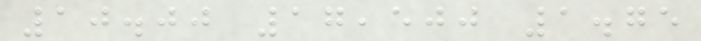10.00 17,500 1.75
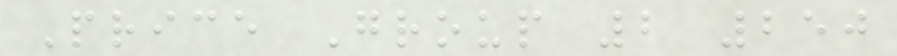Price Group 2 250
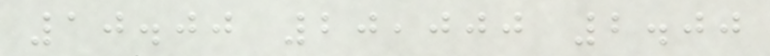10.00 20,000 2.00
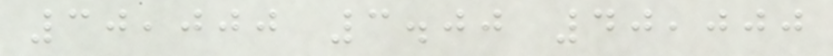30,000 3.00 40,000
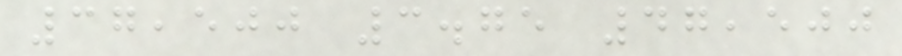37,500 3.75 47,500
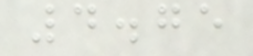4.75
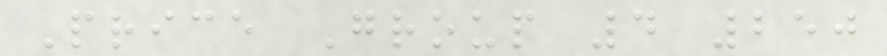Price Group 4 250
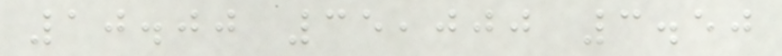10.00 35,000 3.50
